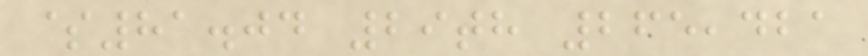$81.04 29th 265,421
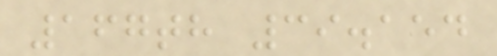167th 39.154
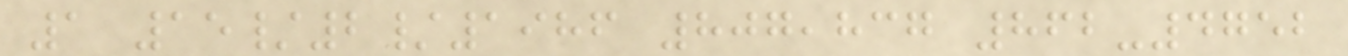1 15/2/1986 807,837 862-4752
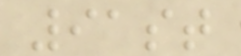91st
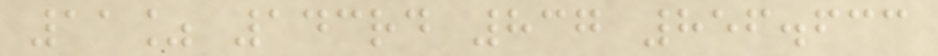11% 143rd 837 856.633
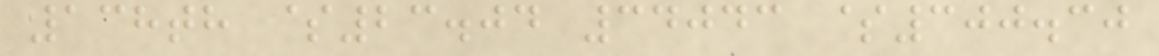138th $23.04 34043 $300.30
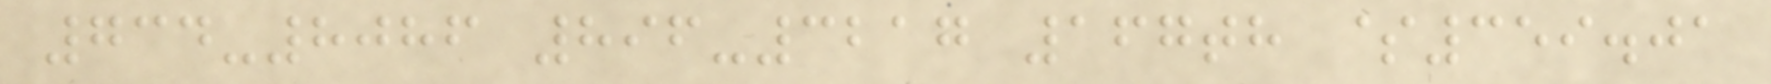734-8086 896-3217 167th $359.01
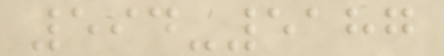594-5187
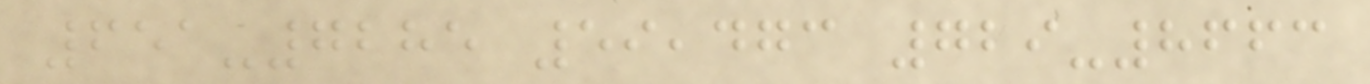651-7285 59,473 729-8663
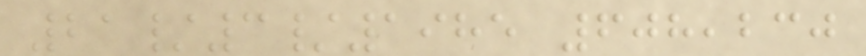21/3/1985 608,230
